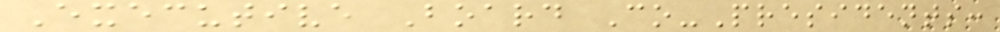Executive Board Co-Presidents:
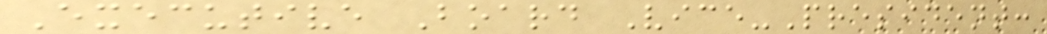Executive Board Vice-President:
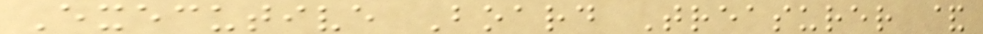Executive Board Treasurer &
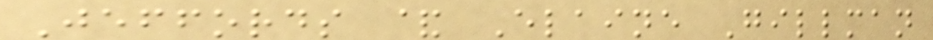Jeffords & Elaine Gillman
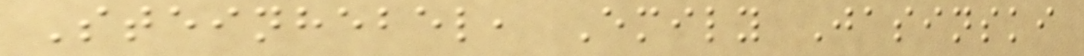Steinhebel, Emily Jasinski
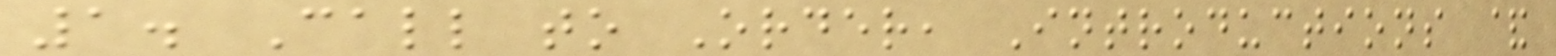1. Call to Order, Introductions &
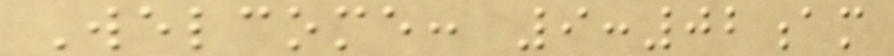Welcome: 9:02am
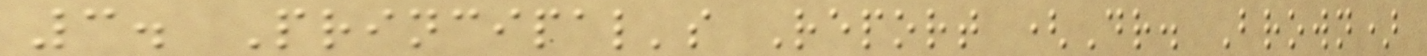3. Principal's Report (Dr. Brown)
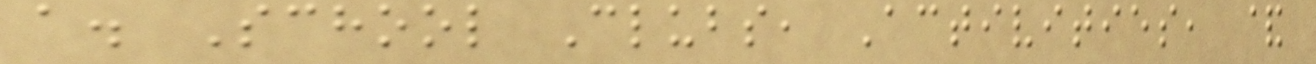a. School Clubs, Activities, &
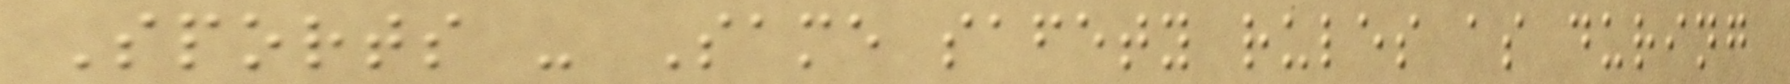Sports - Same safety rules as during
